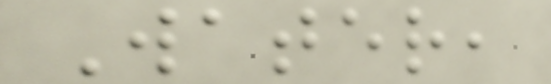Water,
